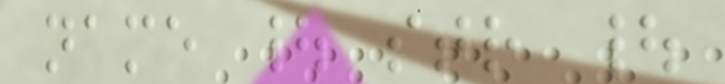name | str |
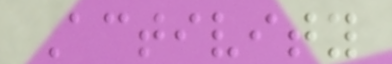Activity
